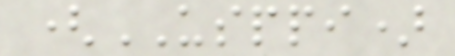(USPPI)
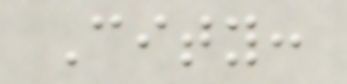City:
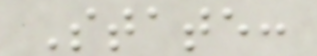State:
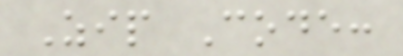Zip Code:
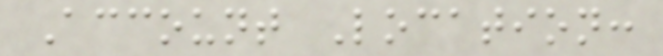Account Location:
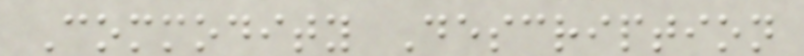Commodity Description
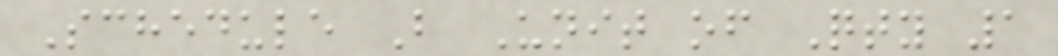Schedule B Unit of Qty 1
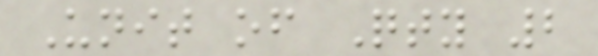Unit of Qty 2
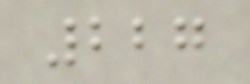227
